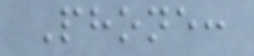Phone:
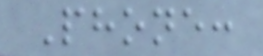Phone:
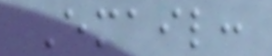Email:
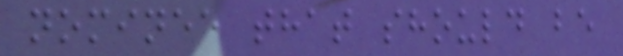nominee that should be
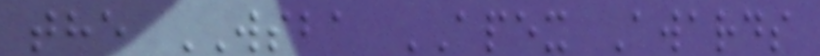the WSBA APEX Awards
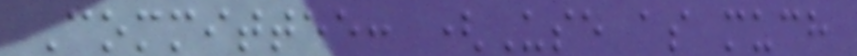Committee: (Use as much
